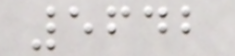5642
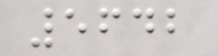5642
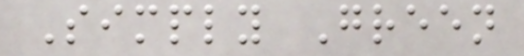Simply Green
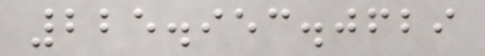225.953.0629
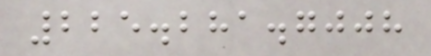225.281.7008
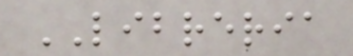LIBRERIA
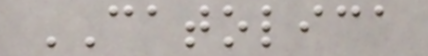CATOLICA
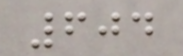604
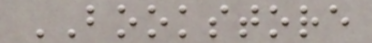BOOKSTORE
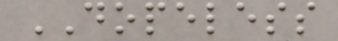DOPELESS
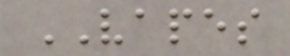VAPES
